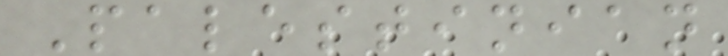Palestinian
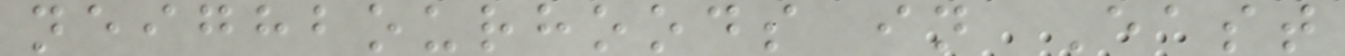neighbourhoods in East
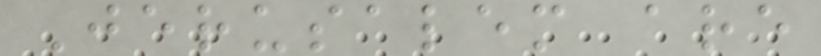Jerusalem are
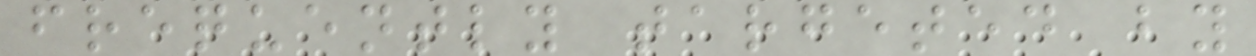frequently targeted by
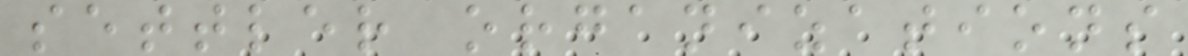settler organizations
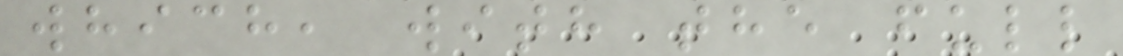which, with the full
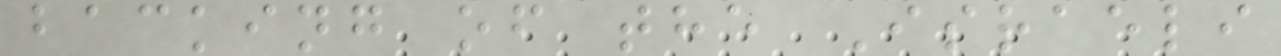backing of the Israeli
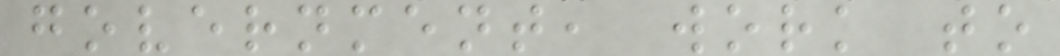government, work to
